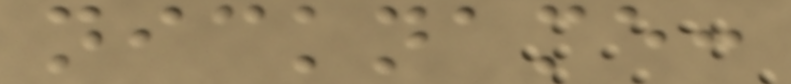nickname:
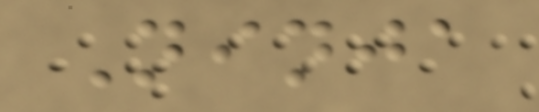Ninja
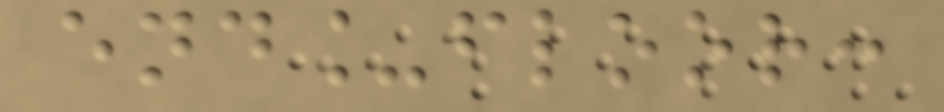end_floor:
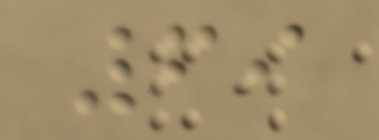69
